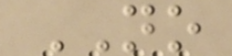NO
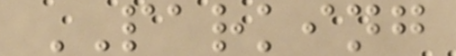PARKING
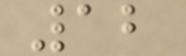12
